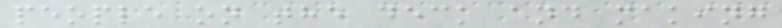people on the deck and making
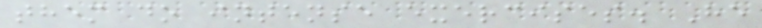them do intense exercises. He
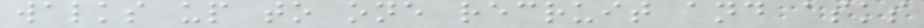walks up to one recruit and asks
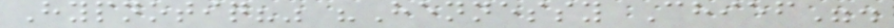Hypnotiq?" "Hennessy Chief".
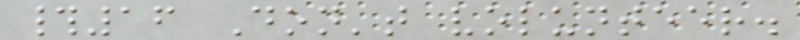#16 Don't volunteer.
